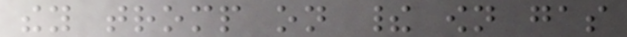they tromp on their own gas
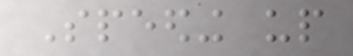Speeding up
